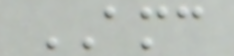AMC
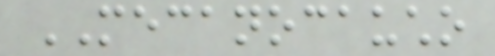MECANOCAUCHO
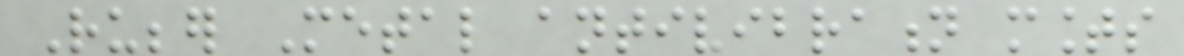Rubber Metal antivibration mounts
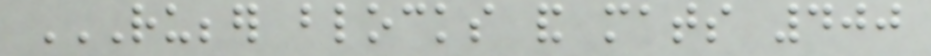RUBBER BLOCKS AND MATS 400
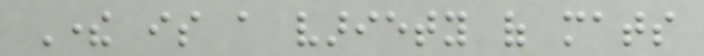There is a variety of mats
